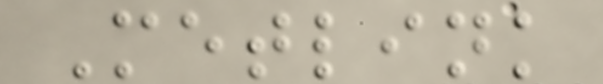Metlink
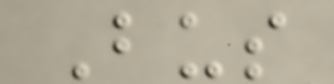Bus
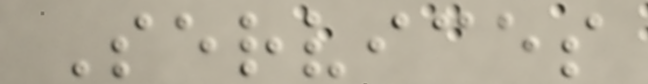Services
